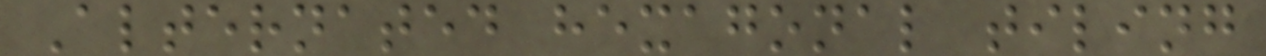Alternated hexagonal tiling
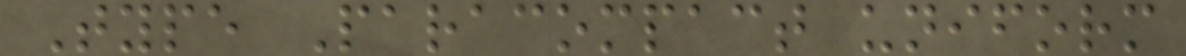Type Paracompact uniform
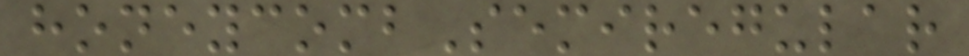honeycombSemiregular
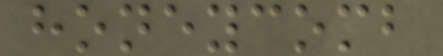honeycomb
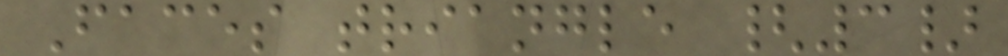Faces triangle {3}
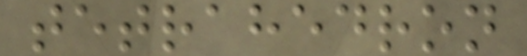tetrahedron
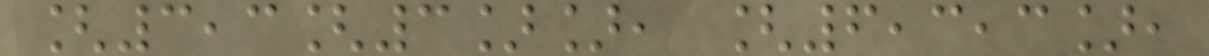[3,3[3]], [6,3,3],
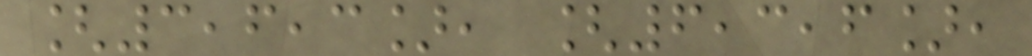[3,6,3], [6,3,6],
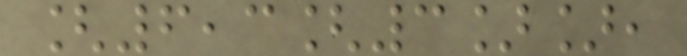[6,3[3]],
